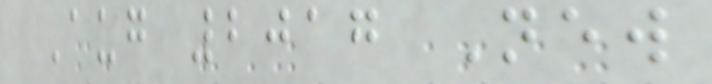Aug 2017 New
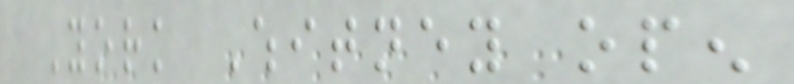York Whitney open
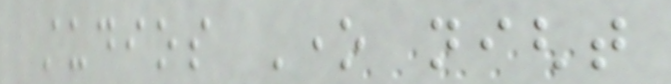studios One night
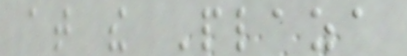at the Plaza
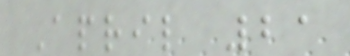April 21
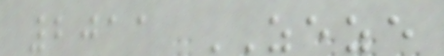2011 ZEZE
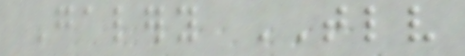Galery TLV
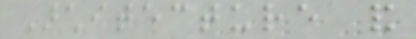Architecture and
